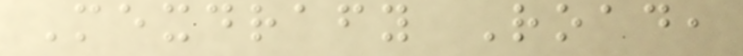Mexdrafy Road,
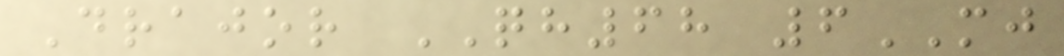Drajor QH68 6MJ
